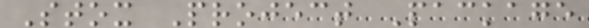Stox Project Package
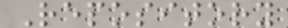Repository
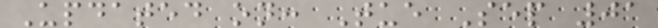Updated on: Tue Sep 01
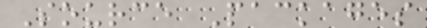Source Packages
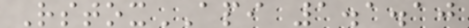RstoxAPI 1.1.10
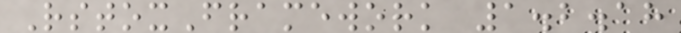RstoxFramework 1.2.18
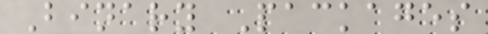Binary Packages
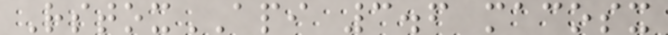RstoxAPI 3.6 macosx
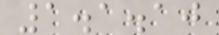1.1.10
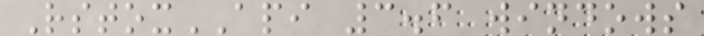RstoxAPI 3.6 windows
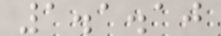1.1.10
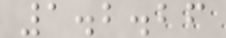1.2.26
